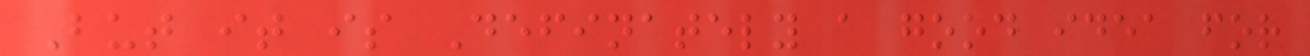But it is Definately a good idea for
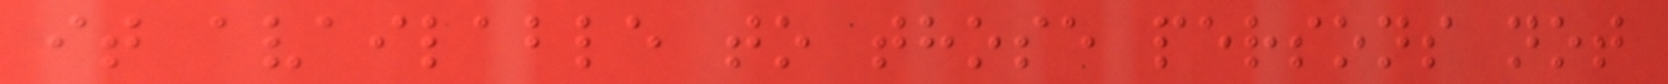it available to those persons not
